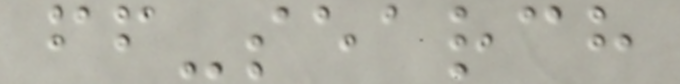ff-search
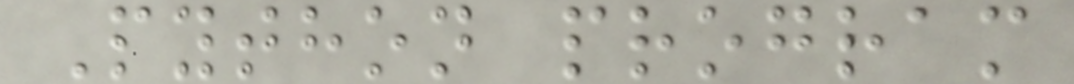Python program
